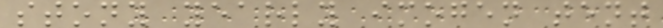stony yearly imogen tent
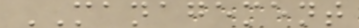MANAGEMENT
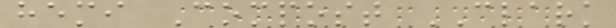hemi Compost CLARK
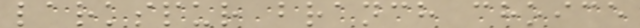larkspur branch choice
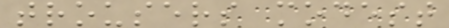trousers modest
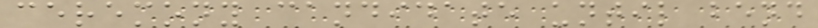ceremony candidate until bend
